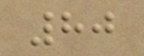80
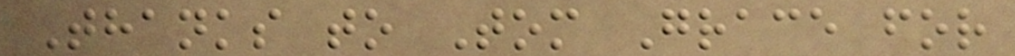Thanks to Tom Grace for
